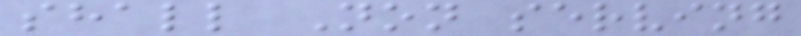shall Non serving
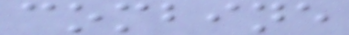combine
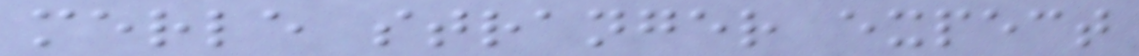merle stranger expect
